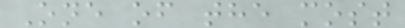One of the most
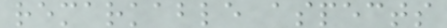remarkable aspects
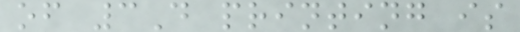of 3D printing is
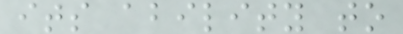its ability to
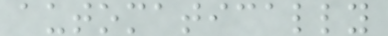automatically
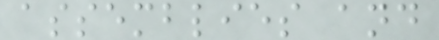assemblies and
